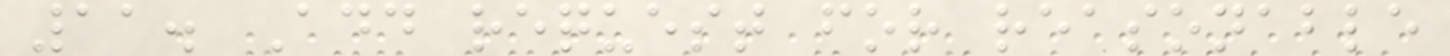11. Add request for reasonable
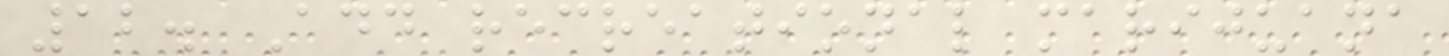12. Add recreational marijuana
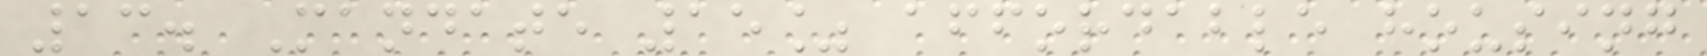13. Mandate 15% affordable housing
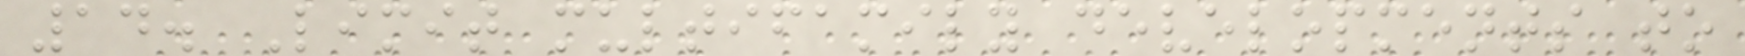14. Limit multifamily developments to
